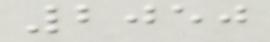2050
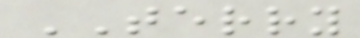TERRY
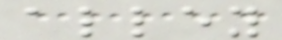alley
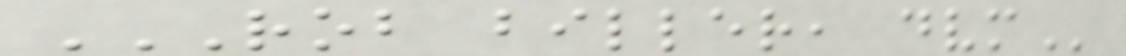ROB BILLER, DVM
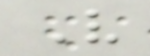V
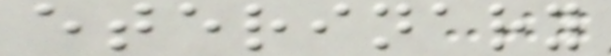eterinary
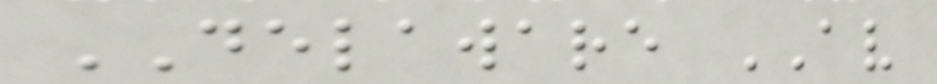DELAWARE AV
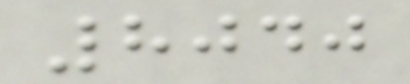8040
